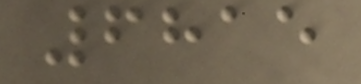6815
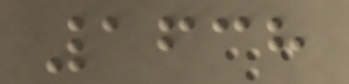1638
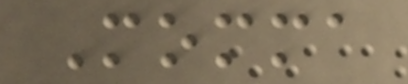Momma
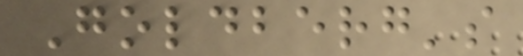Goldberg's
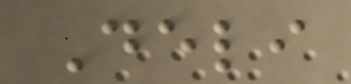Deli
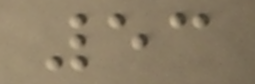53
